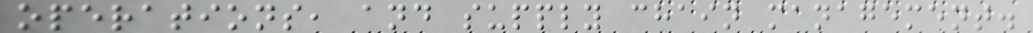operations, and supply chain management.
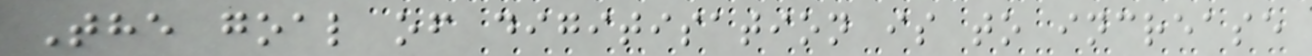The goal of digitisation is to increase
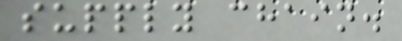supply chain.
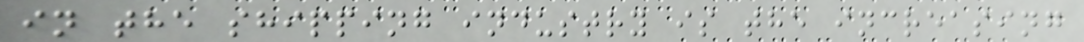in the shipping industry is the increasing
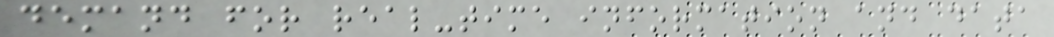demand for real-time information and data
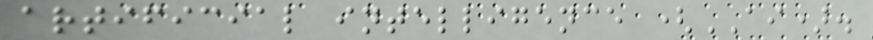artificial intelligence (AI).
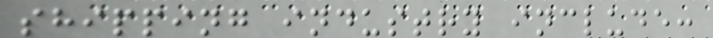shipping industry include:
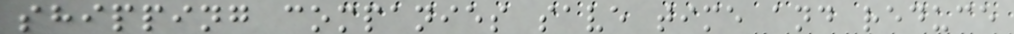shipping companies save time and reduce
